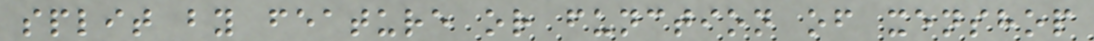split by feature or function of xenshop
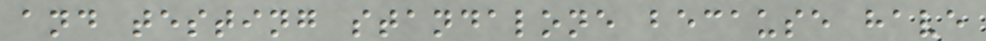and testing standalone because have
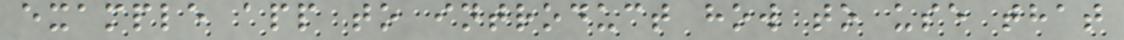example app to introduct how to use that
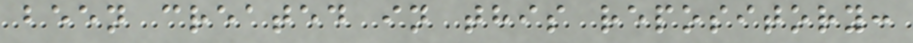been created in this repository:
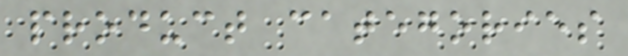product categories
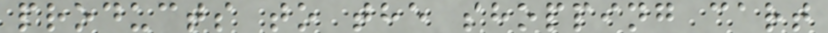products to the shopping cart
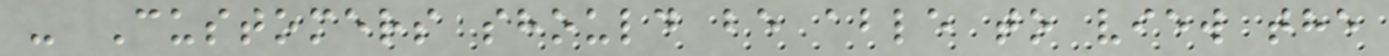- Customers should be able to view the
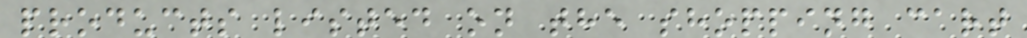products listed on the shopping cart
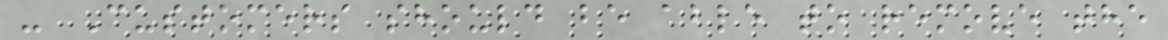- Customers should be able to remove the
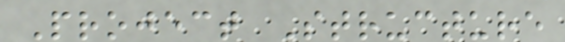Project Structure
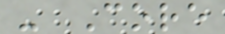- Core
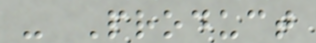- Product
